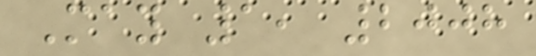May 1, 2008
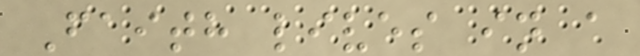Faith lives in a
